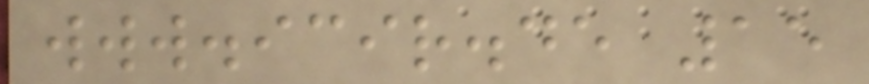www.icir.de 15
